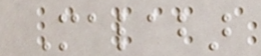Malabar
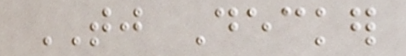TJ Decker
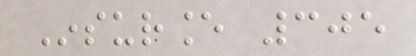Insurance 305
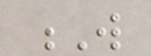W
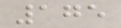175
